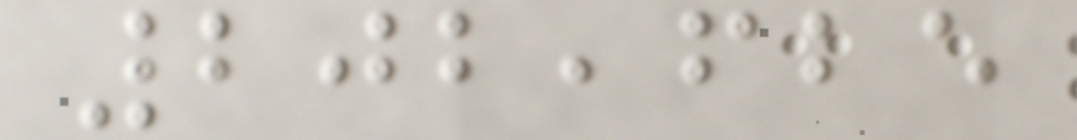202,625
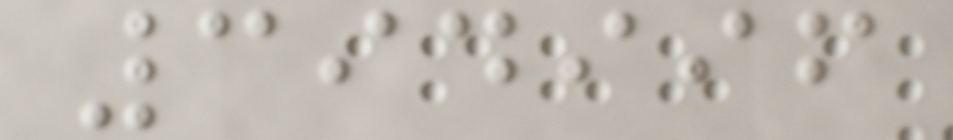394996
